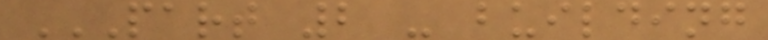PART 2 - BUILDING
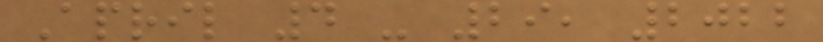April 4 - 29, 2022
